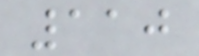110
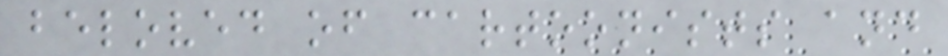beloved of cartoonists and
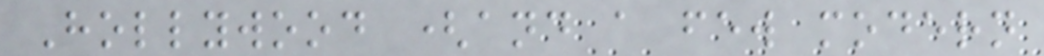Hollywood (and a few modern
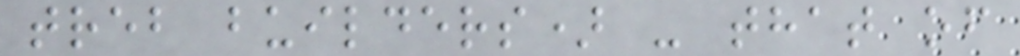treb builders) - that of
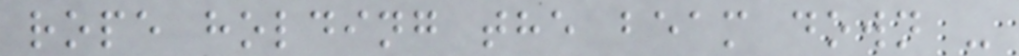rope holding the beam down -
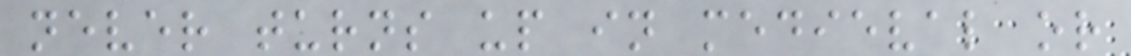never turns up in medieval or
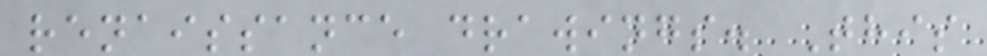renaissance drawings. This
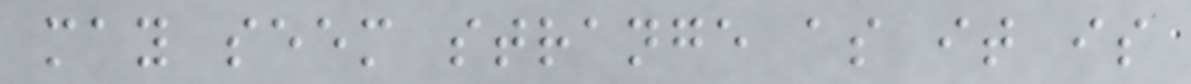may seem strange as it is
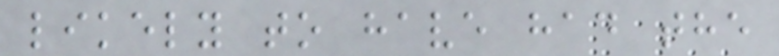likely to have had the
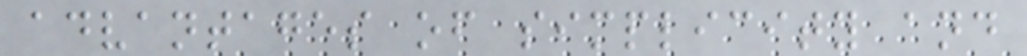advantages of simplicity and
